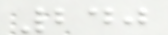240
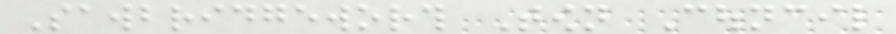Sawbridgeworth Town Council
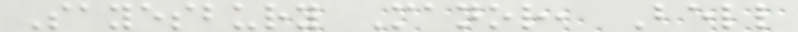Sayesbury Manor, Bell
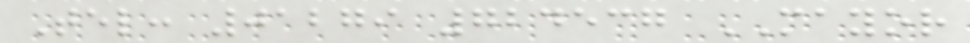Tel: 01279 724537 MAYOR
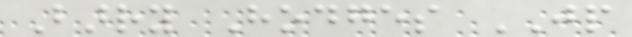Barry Hodges JP
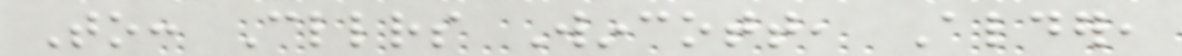To: Cllrs Wincott, Alder,
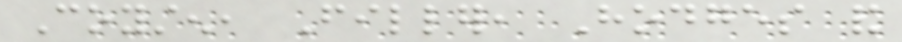Coysten, Filler, Hodges and
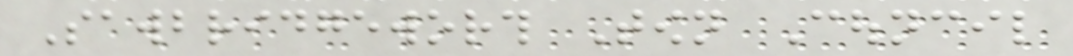Sawbridgeworth Town Council
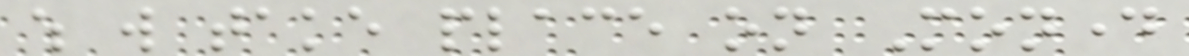which will take place on Monday
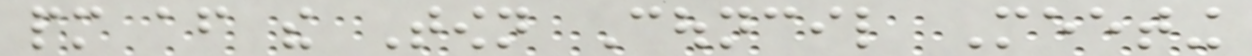pm after the Town Council Meeting
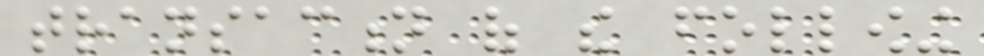transaction of the following
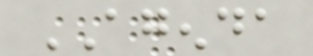AGENDA
